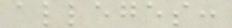alleges:
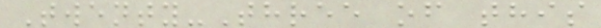Twenty-Three of this
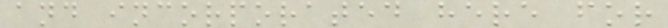and incorporated here for
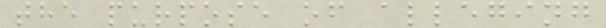the purpose of alleging
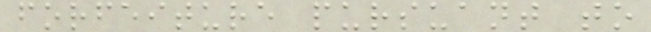forfeiture pursuant to
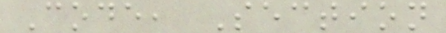Code, Section
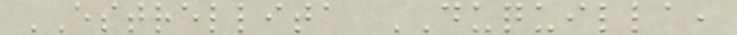ESTRELLITA DUQUILLA,
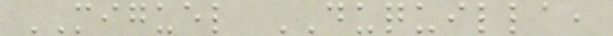MIGUEL DUQUILLA,
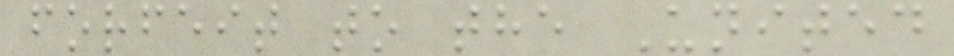forfeit to the United
